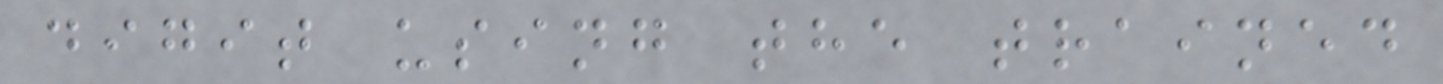digit using the trained
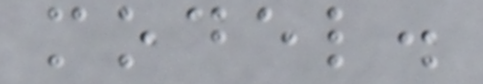model.
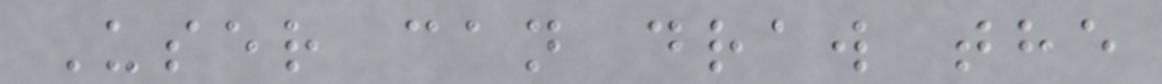User can draw the
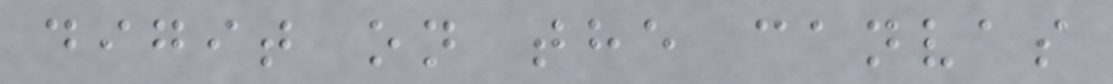digit on the canvas
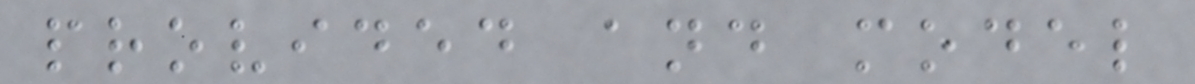provided and model
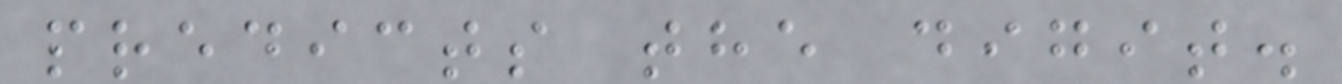predicts the digit.
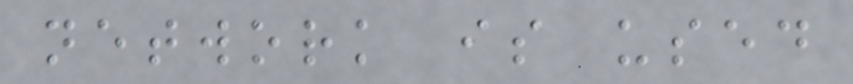network is used
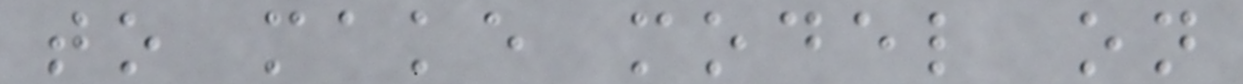to make model on
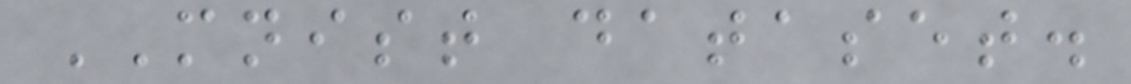MNIST dataset.
